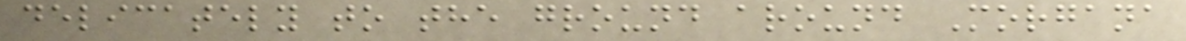delicately to the ground around Morgana
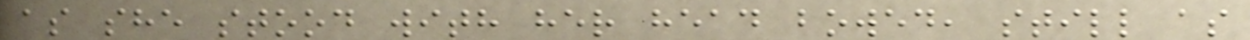as she stood with her head bowed, still as
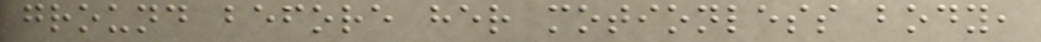ground before her motionless body,
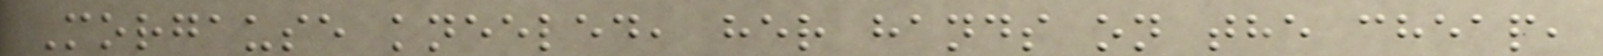Morgause kneeled, her hands on the cheap,
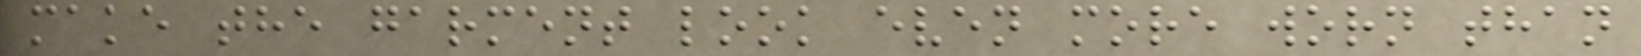make the garment look even more worn than
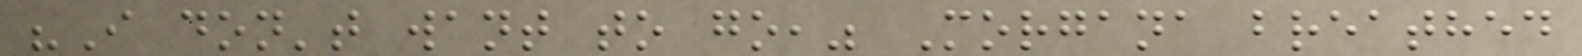"I don't want to go," Morgana breathed
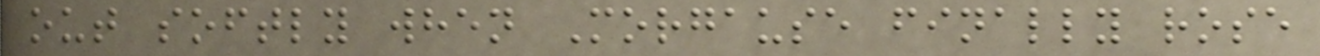out softly when Morgause finally rose
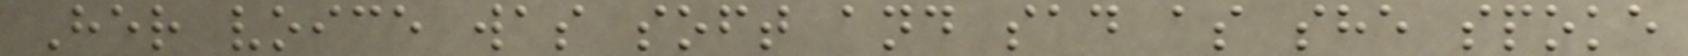Her voice was soft and sad as she spoke
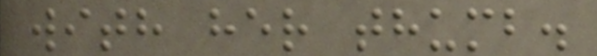with her thumb.
